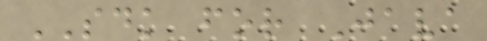SDK for Java
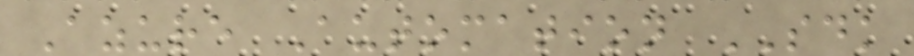Azure Automation SDK
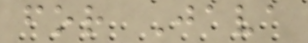for Java
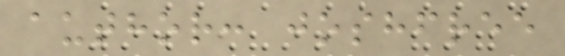author: joshfree
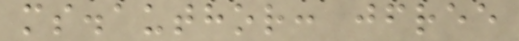ms.author: jfree
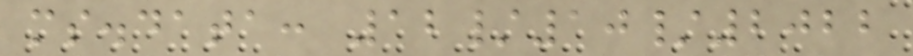ms.data: 12/10/2022
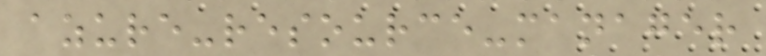azure-resource-manager
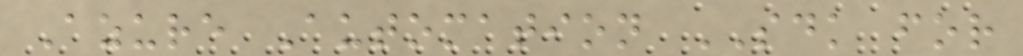Azure Automation SDK for
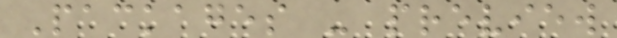Packages - preview
